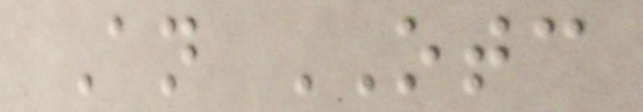An OTC
